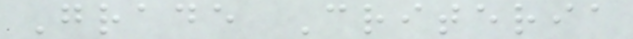Grade Criteria
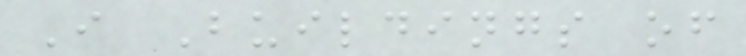I Buildings of
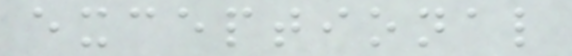exceptional
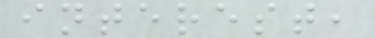interest,
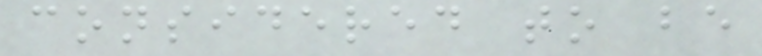considered to be
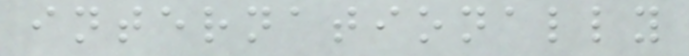internationally
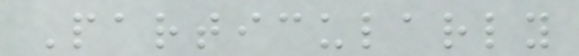Particularly
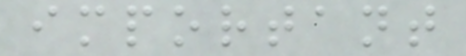important
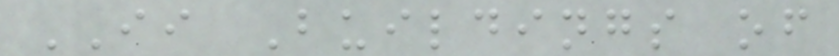II Buildings of
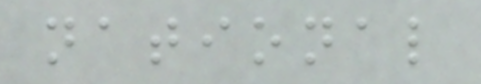national
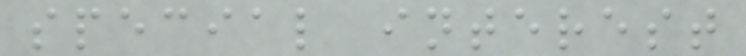special interest
